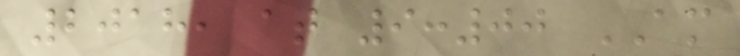2018, at 9:00 AM
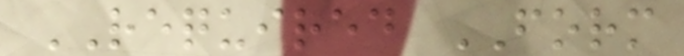REQUIRED FORM
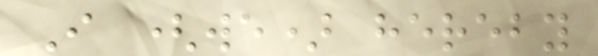I (we) hereby
